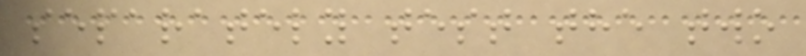separately test the two
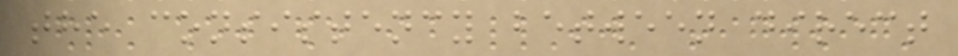the consistency between direct
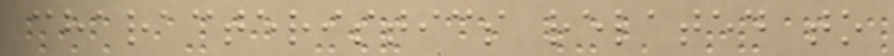characteristics related to
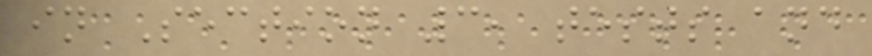in Section 3, tests and
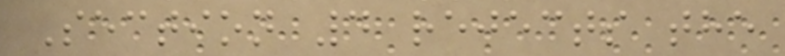Section 4 rejects the
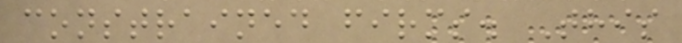constrained firms. This
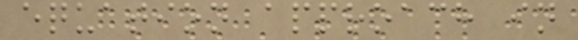equation approach in
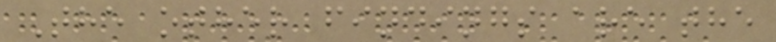The other findings are the
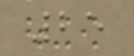25
